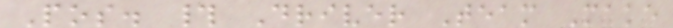Pos. # Driver Team Make
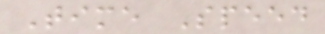Time Speed
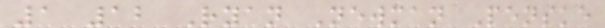1 12 Ryan Newman Penske
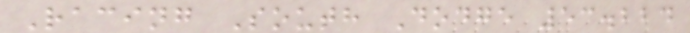Racing South Dodge 53.224
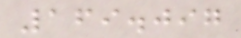169.097
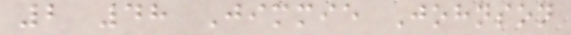2 48 Jimmie Johnson
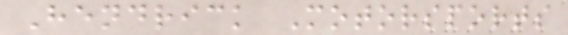Hendrick Motorsports
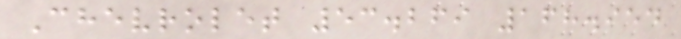Chevrolet 53.269 168.954
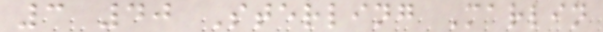3 40 Sterling Marlin
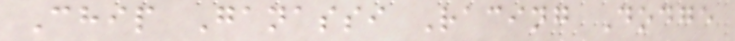Chip Ganassi Racing Dodge
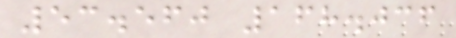53.560 168.036
